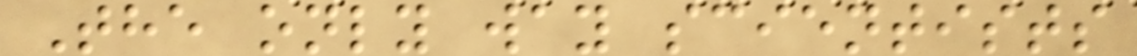The only way scientists
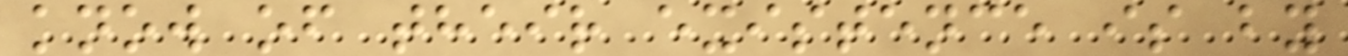know of their existence is by
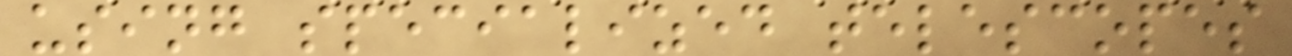using specialized telescopes
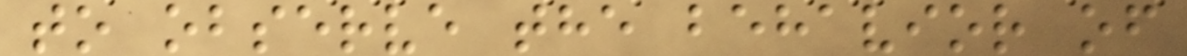to observe the behavior of
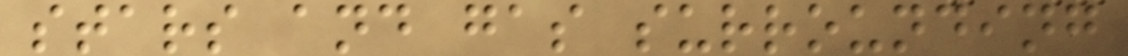stars and gas surrounding
